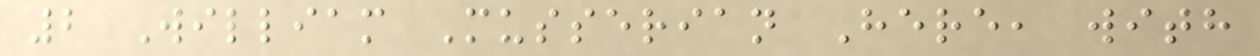2 William Musserian Here, with
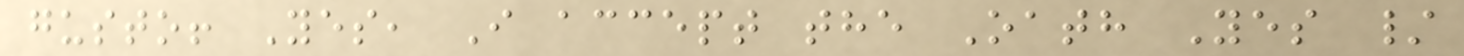gusto! Yes, I accept the Oath Yes /
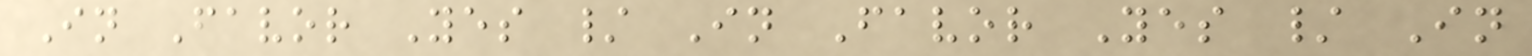In Favor Yes / In Favor Yes / In
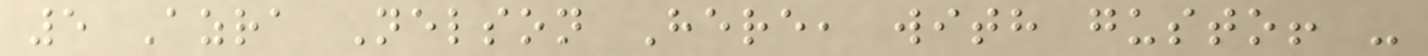5 Azra Nelson Here, with gusto! -
